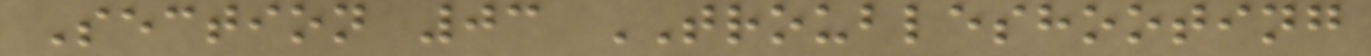Section 03 TROUBLESHOOTING
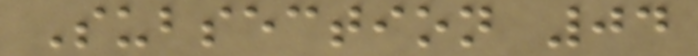Subsection 04
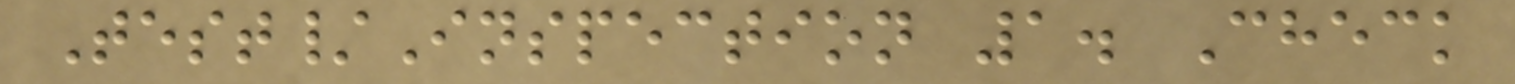Test/Inspection 1. Check
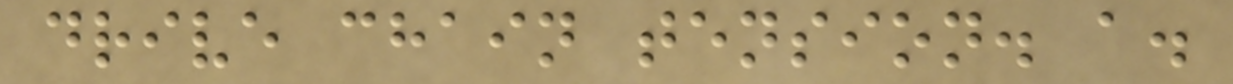drive chain tension. a.
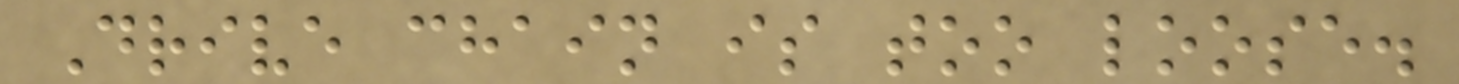Drive chain is too loose.
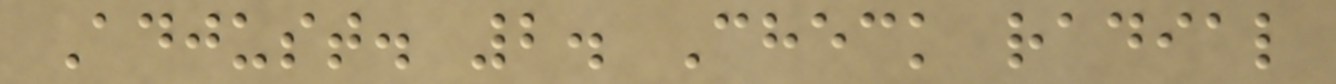Adjust. 2. Check radial
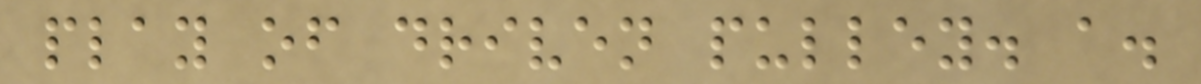play of driven pulley. a.
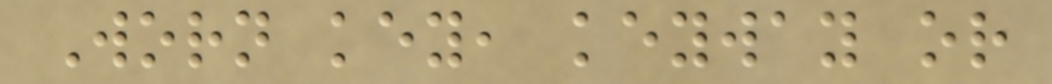Worn key, keyway or
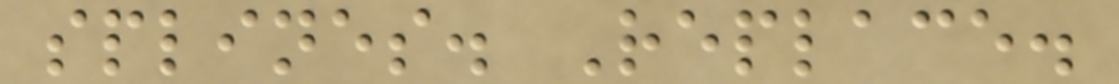splines. Replace.
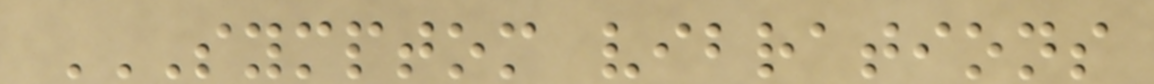SYMPTOM VIBRATIONS
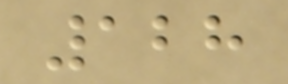128
